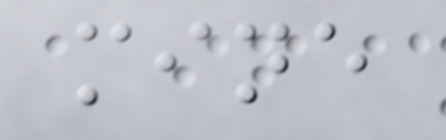mine
